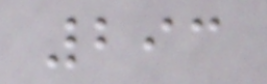293
